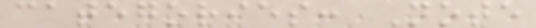categories: Note
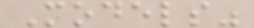Models"
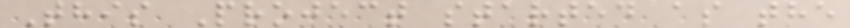This Project started as the
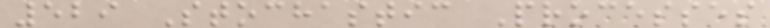529 Stochastic Processes
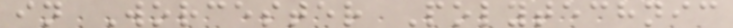in Worcester Polytechnic
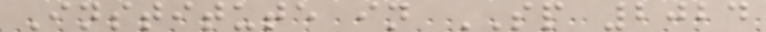Institute in SP 2024
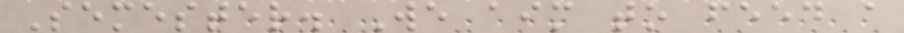Semester. We aim to feed a
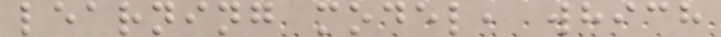learning model, which
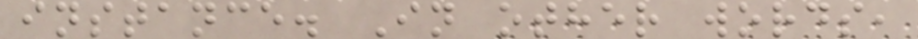instance. In other words,
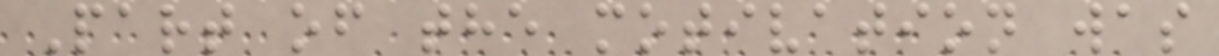Part of the motivation was
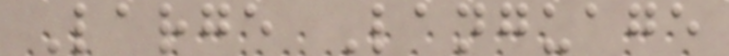Large Language
